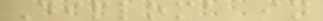Diploma in
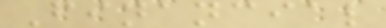Financial
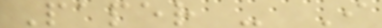Paper - I
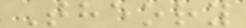Theory
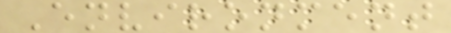Environment
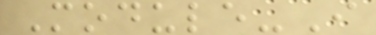Module-I
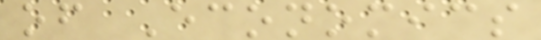of Economics
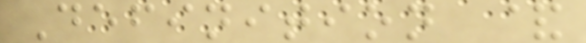Definition &
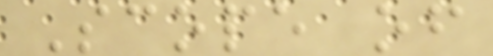Scope of
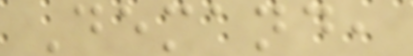Demand,
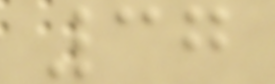37
